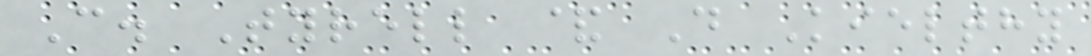C. Tyrell & D Kielthy
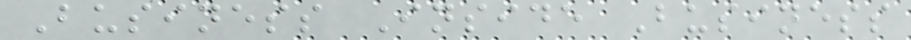Business Inside Business
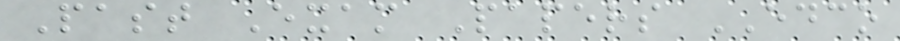Past Exam Papers EDCO
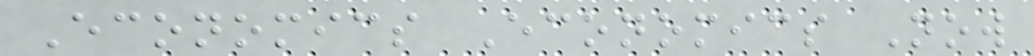Economics Economics Now
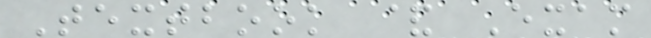Textbook & Exam
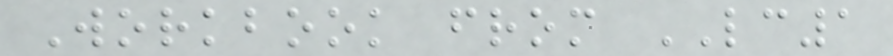Workbook from LC1
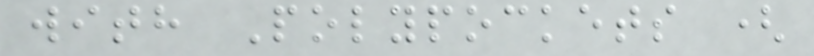with Polypockets (
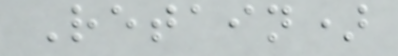Retain)
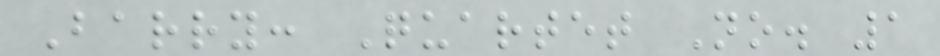Barry: Quartet No. 1
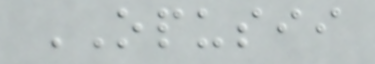OPUSII
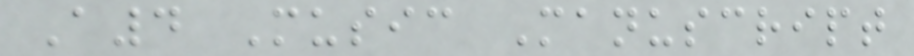A4 Music Manuscript
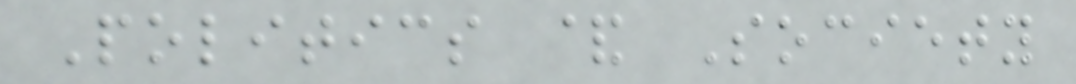Politics & Society
